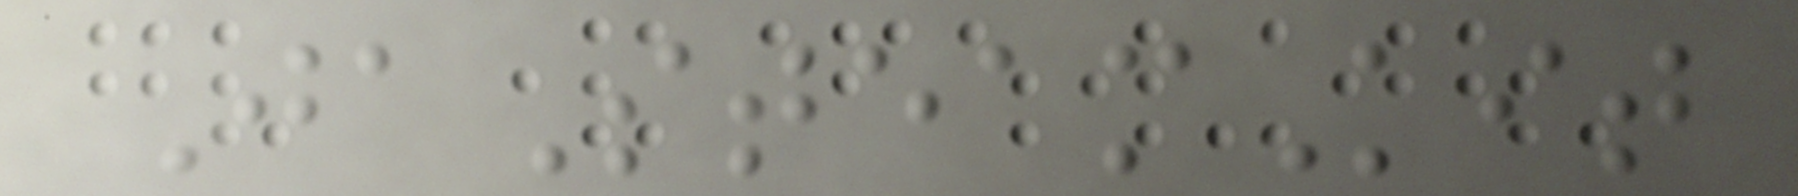JaSteamKit
